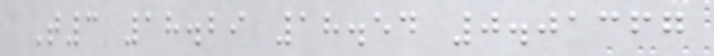T3 18.29 18.54 0.01367
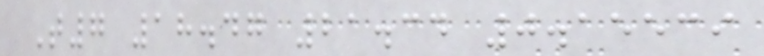T7 18.47 21.34 0.15539
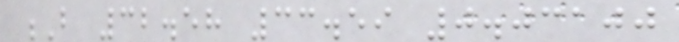B 32.58 33.59 0.03100
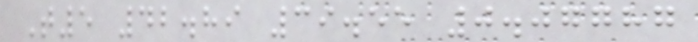T5 42.89 39.55 0.07787
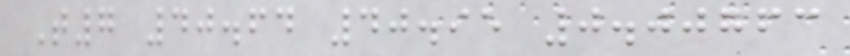T7 40.64 40.95 0.00763
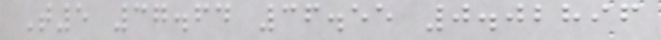T5 37.64 36.55 0.02896
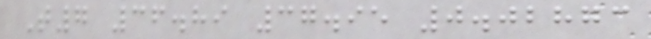T7 36.89 37.95 0.02873
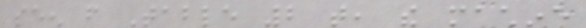seen from Table 2 that, the machine
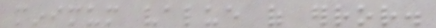minimum value of error.
